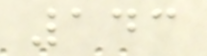143
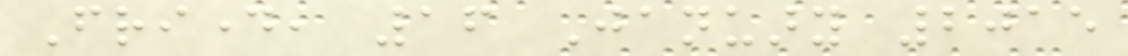Friday, 16 January 2015
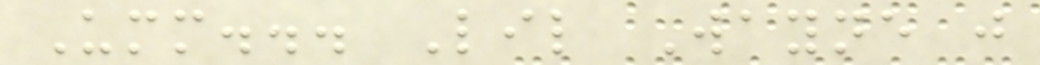Umm... Lil Wayne just
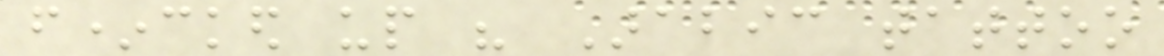f*cked up his Arabic tattoo
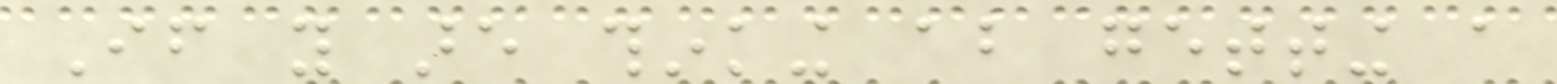If you are thinking about getting a
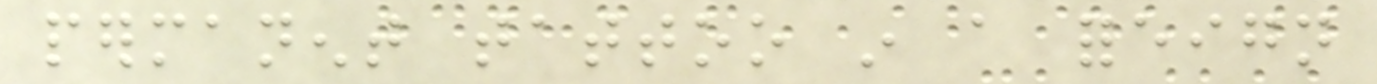permanent tattoo in a foreign
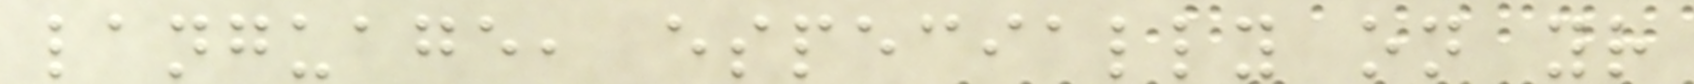language, especially on your
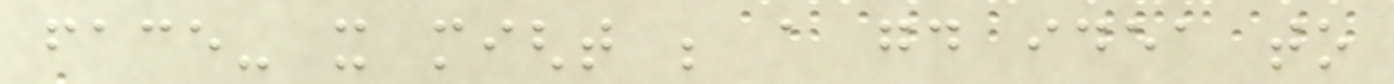face- it might be a good idea to
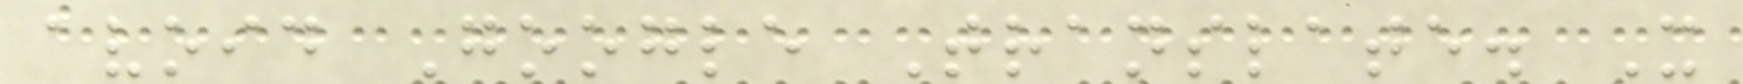avoid Google Translate. It
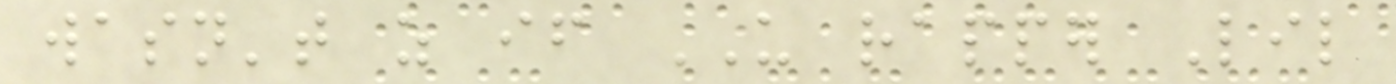wasn't as if US rapper Lil
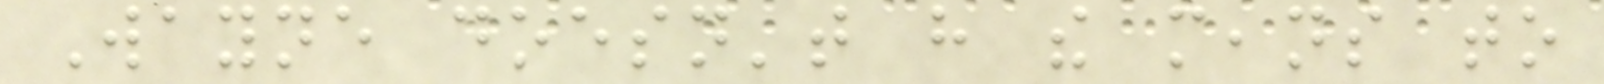Wayne doesn't have the means to
